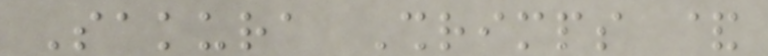Sakura Shrimps &
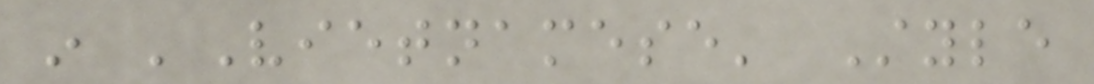in 'Vietnamese' Style
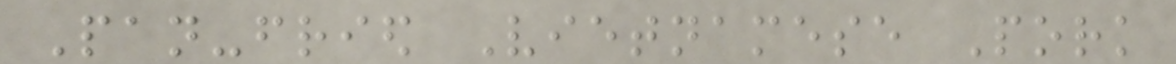Pan-fried Vietnamese Pork
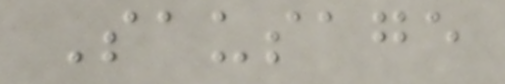Sausage
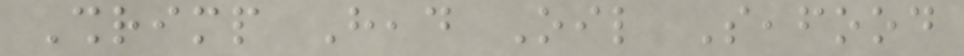Shrimp Head Oil Seafood
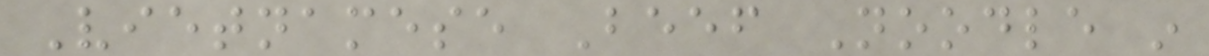Vietnamese Beef Noodle in
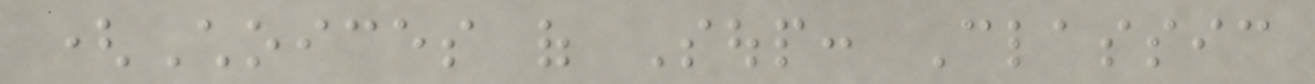(Choices of Soup: Classic
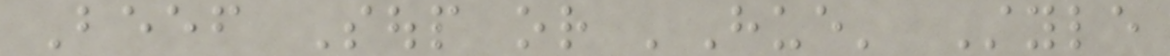Beef Soup or 'Hue' Style
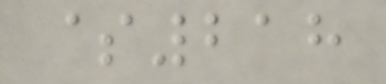$218
